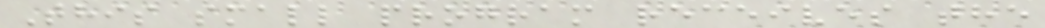This small program receives the
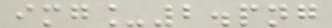img_2.png
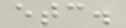etc.
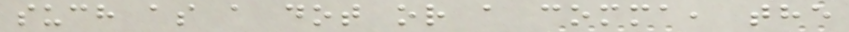such as a dot or a comma, the
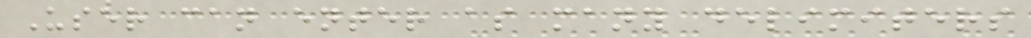User can enter as many delimiters
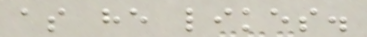as he likes.
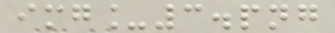img_3.png
